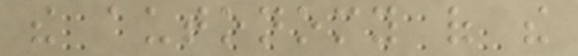the autonomy of the
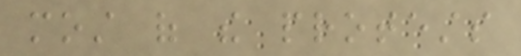most of the protests
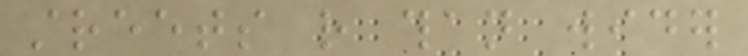streets rather than wider
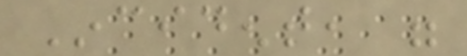Incident, were
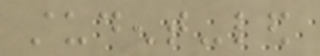student-led
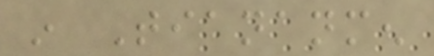in Tiananmen
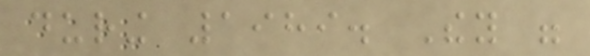during 1989. They were
